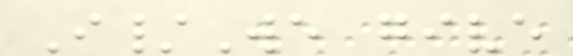I/We give
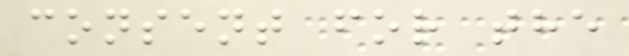consent for the
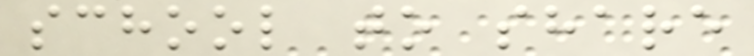school to share
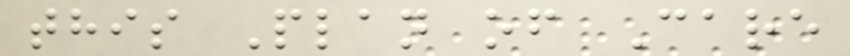this Plan of Care
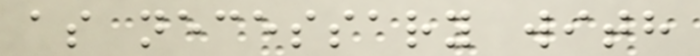as necessary with
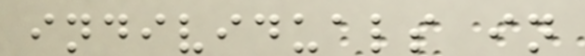individuals in
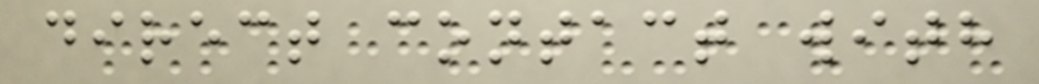direct contact with
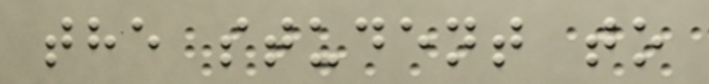the student to
